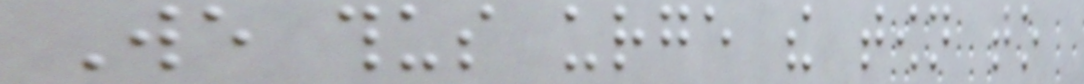We thus urge the town to
